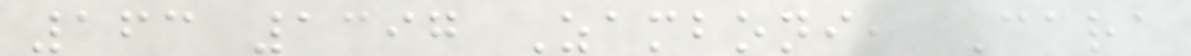163 1397 Zamboni, Cara
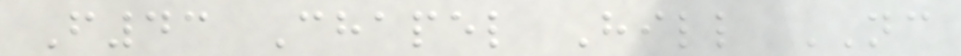F43 Chapel Hill NC
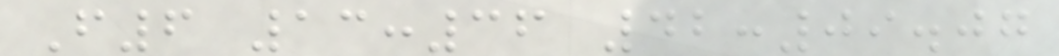F6 13:36 42:09.07
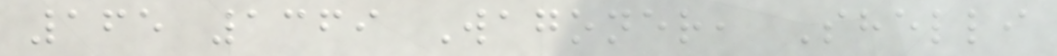165 1369 Wagoner, Shelli
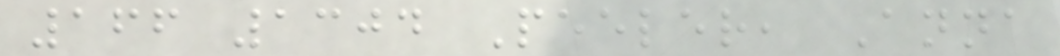166 1304 Peeler, Anna
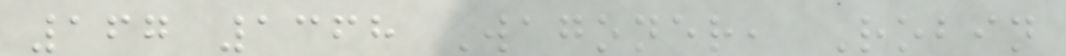167 1368 Wagoner, Robin
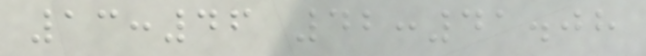13:46 42:41.08
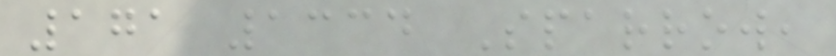171 1334 Sparrow,
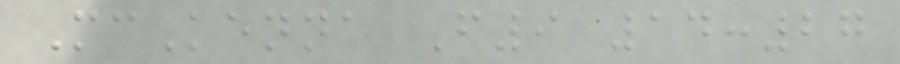McKenna F9 14:27
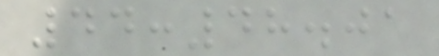44:48.01
